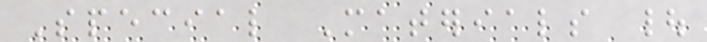Special Materials |
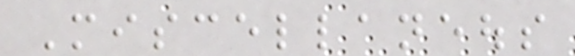Miscellaneous
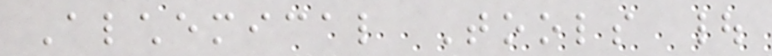Alchemical Tools |
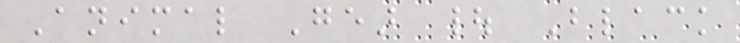Animal Gear | Black
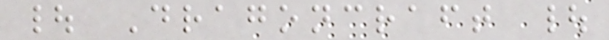| Dragoncraft |
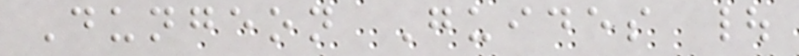Dungeon Guides |
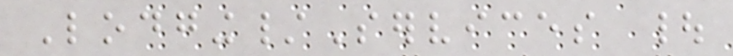Lodging/Services |
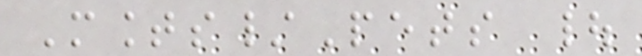Mounts/Pets |
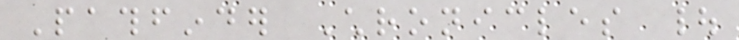Pathfinder Chronicles |
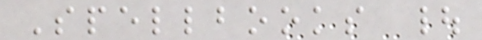Spellbooks |
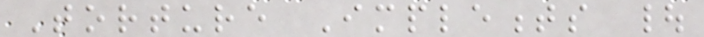Torture Implements |
